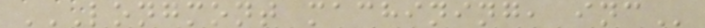LONGMONT MACHINING, INC
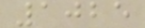1025
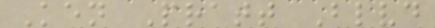Ken Pratt Blvd
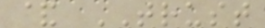& TRUST
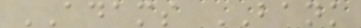ADAMS BANK
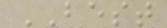BEST
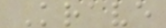Krave
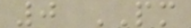0 PM
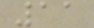11
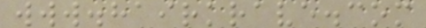www.hairkrave.com
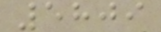5809
